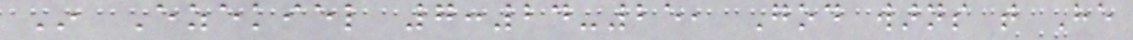In Ezekiel 7:24-25, God warns that He
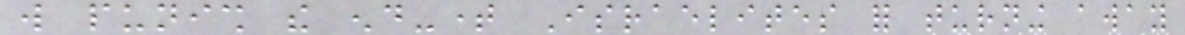will punish the end-time Israelites for turning away
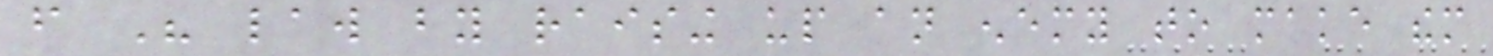from His law by raising up an enemy to make them
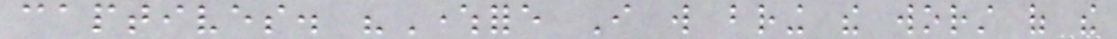captives. "Wherefore I will bring the worst of the
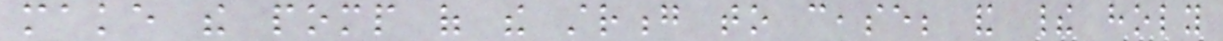make the pomp of the strong to cease; and their holy
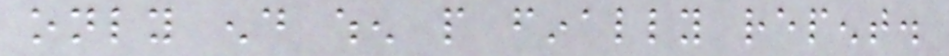only end when people finally repent.
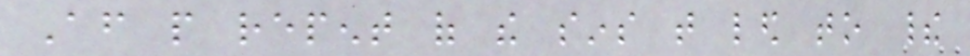After people repent of the sins that led to their
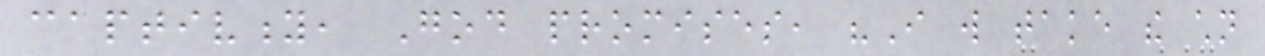captivity, God promises, "I will take the children
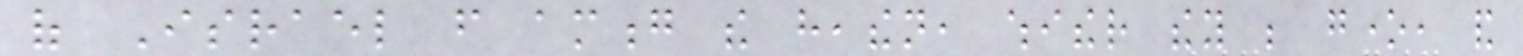of Israel from among the heathen, whither they be gone, and
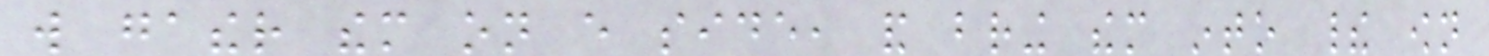will gather them on every side, and bring them into their own
